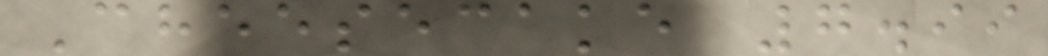Cheesecake 7.99
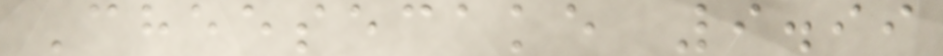Cheesecake 9.99
